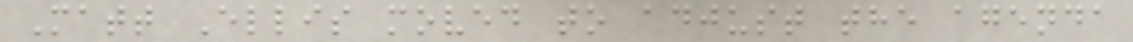Matt Ellis moved to adjust the agenda
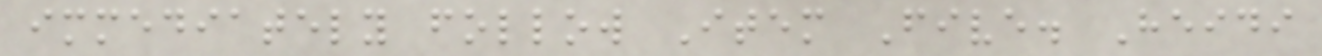immediately follow Item Five. Heidi
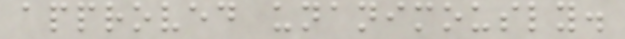approved unanimously.
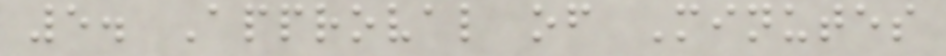5. Approval of Minutes
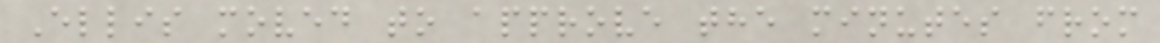Ellis moved to approve the minutes from
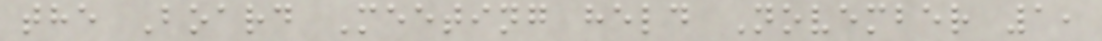the Board Meeting held November 1,
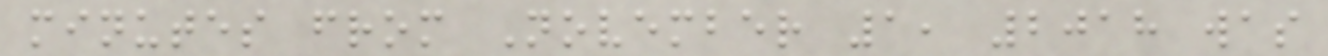minutes from November 1, 2018 was
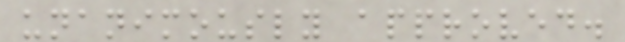unanimously approved.
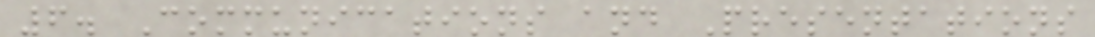6. Communications and Presentations
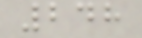248
